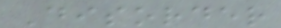Disorder
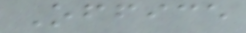Office
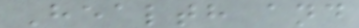Health and
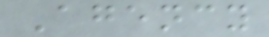Agency
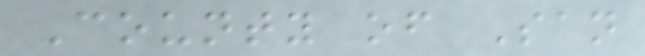County of San
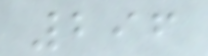296
